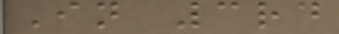In 3rd
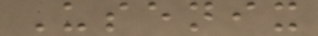Usenix
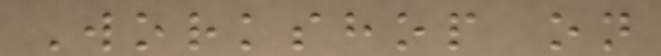Workshop on
